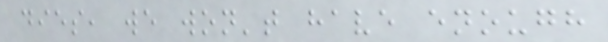dies, we won't have enough
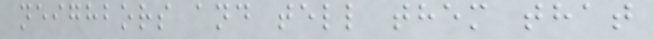neighbors and tell them that
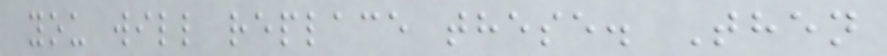you will replace these. Then
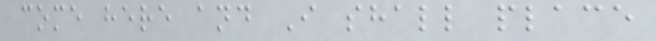come here and I shall place
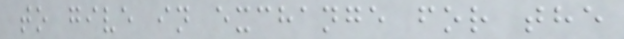to give in exchange for the
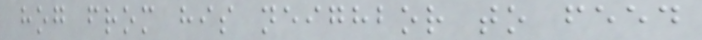hog from his neighbor to feed
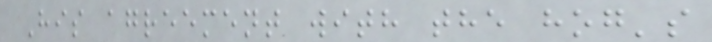His agreement with the hog's
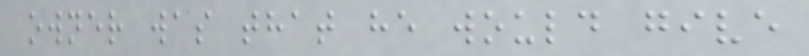owner was that he would give
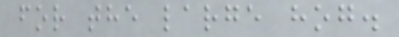for the large hog.
